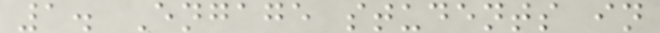1. Engage students in
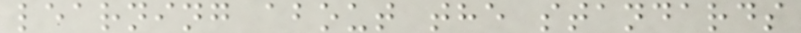learning about the standards
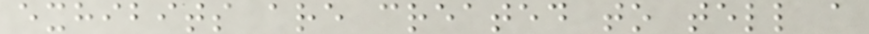exhibits are created to tell a
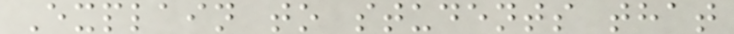Explain to students that
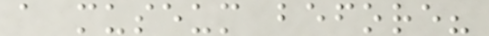a museum before?
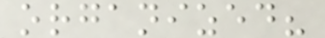organized?
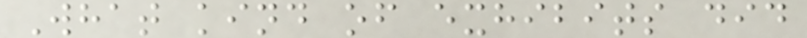What kind of exhibits did
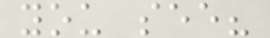you see?
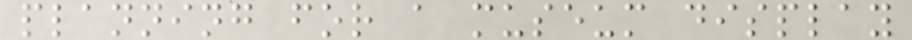planning for a museum display
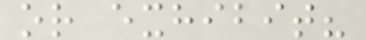or exhibit?
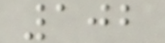102
